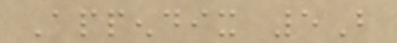Appendix 5B
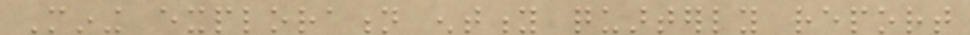Mining exploration entity quarterly report
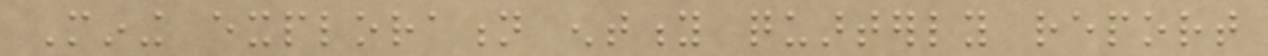Mining exploration entity quarterly report
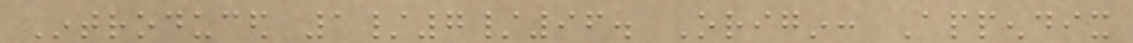Introduced 1/7/96. Origin: Appendix
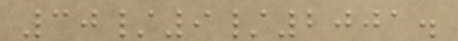30/9/2001.
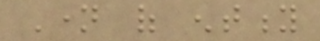Name of entity
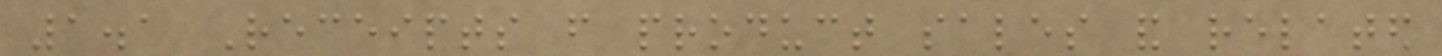1.1 Receipts from product sales and related
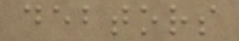debtors
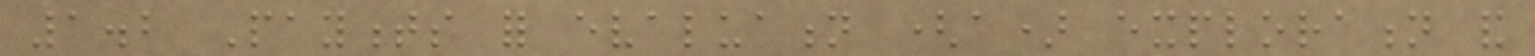1.2 Payments for evaluation (a) exploration and
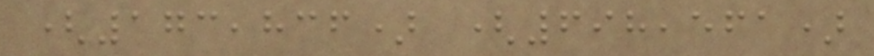(173,836) (698,561)
